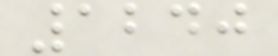1240
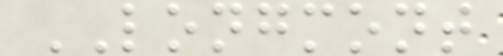LONGMONT
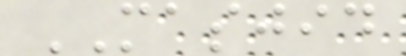MASJID
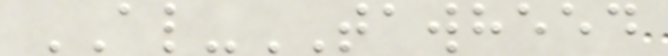AL-TAWHEED
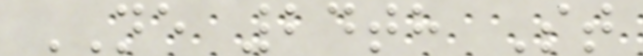NE 24th St
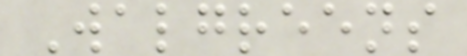Walgreens
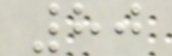80
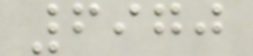6970
